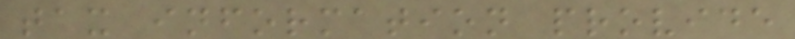tax information provide
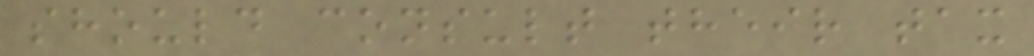should consult their tax
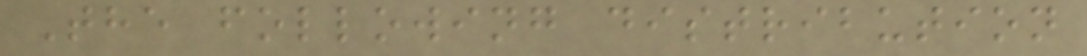The following distribution
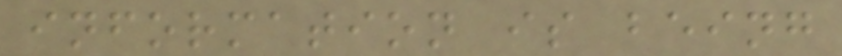information is being
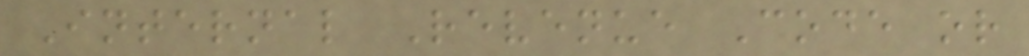Internal Revenue Code or
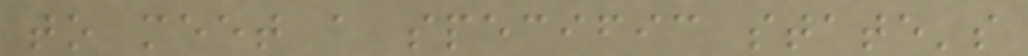to meet a specific state's
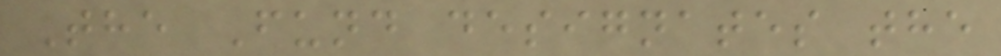The Fund designates the
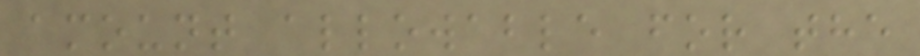amount allowable for the
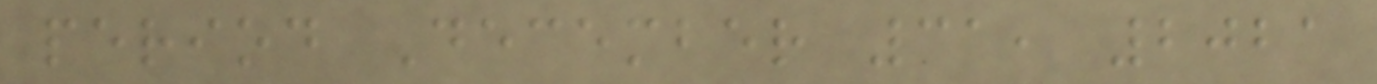period December 31, 2021
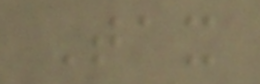Tax
